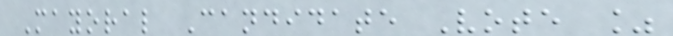Mayoral Candidate Vote %
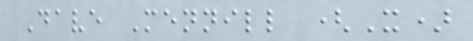Dave Mennill (X)
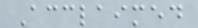Acclaimed
